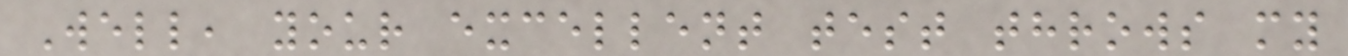Well, your excellent test throws my
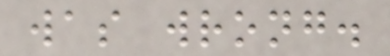was wrong.
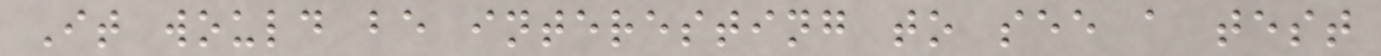It would be interesting to see a test
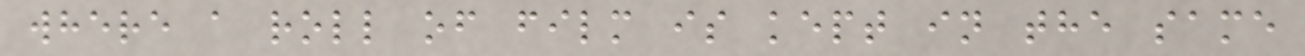where a roll of film is kept in the same
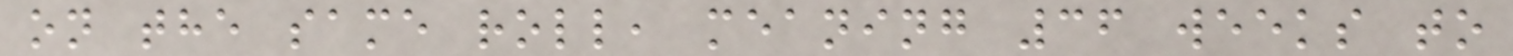on the same roll, meaning 36 weeks to
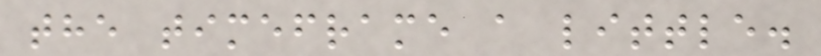the timeframe a little.
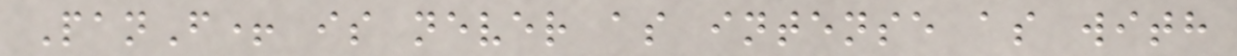PanF+ is never as intense as with
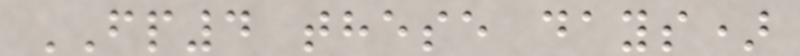FP4 these days)
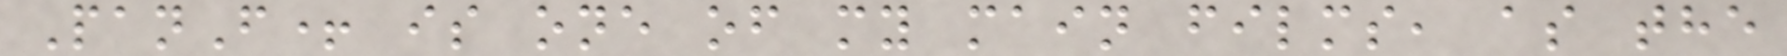PanF+ is one of my main films, as the
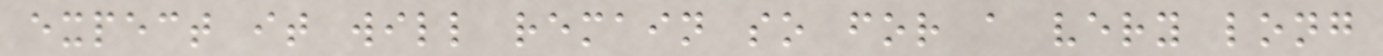expect it will remain so for a very long
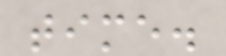time.
